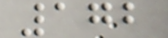172
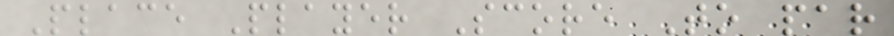Place Player Score To par
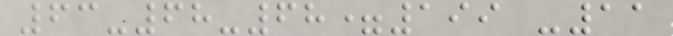63-68-68=199 -11
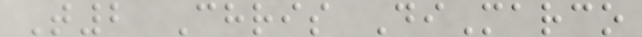T2 Chris DiMarco
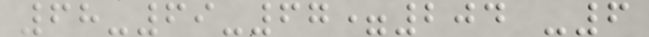68-69-67=204 -6
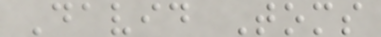David Toms
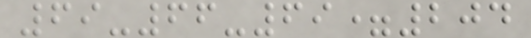69-66-69=204
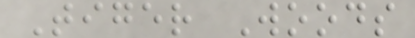Tiger Woods
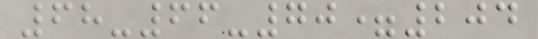68-66-70=204
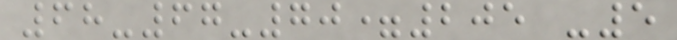68-67-70=205 -5
